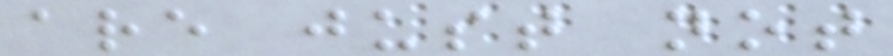are just not
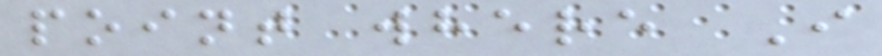point where I
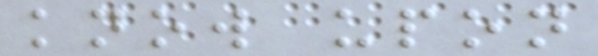know upon
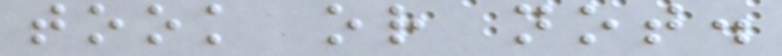took or not.
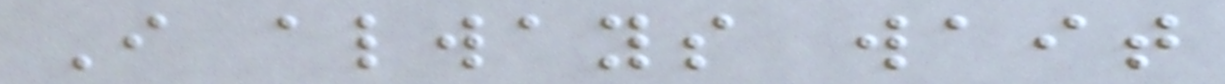I always wait
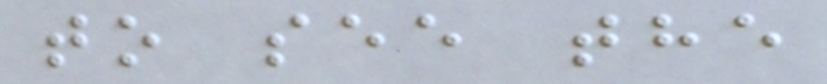to see the
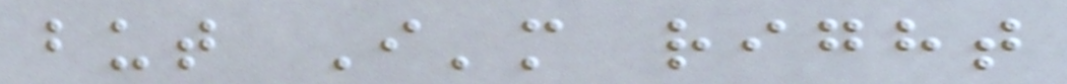but I'm right
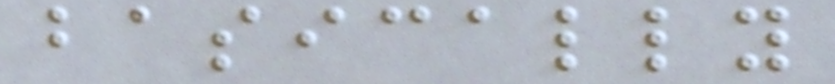basically
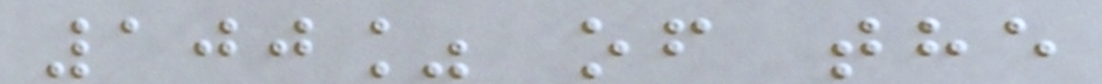100% of the
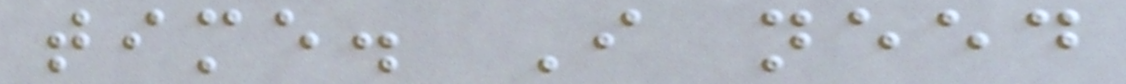time. I need
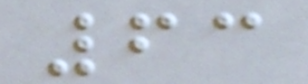63
